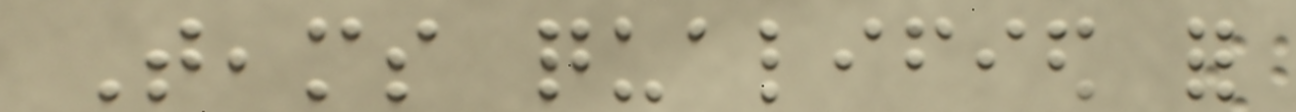Teams qualified for
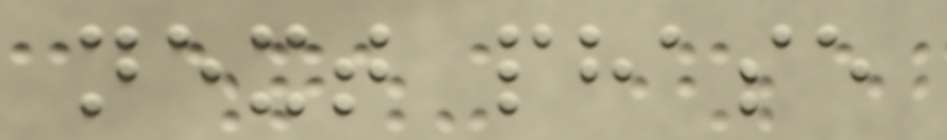next phase
